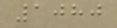1080
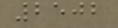2502
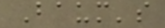Baum's
